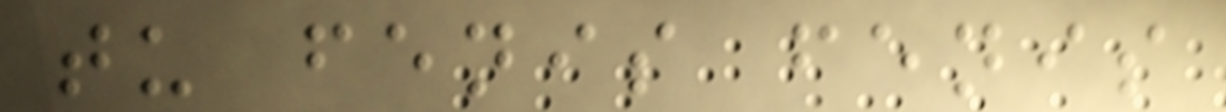tu fenis fenis
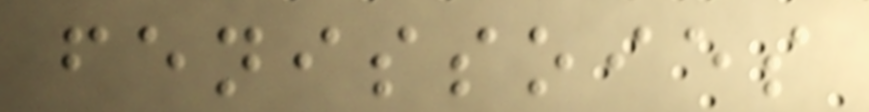fenissoies
